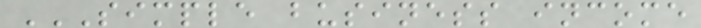SIMPLE BUSINESS INCOME
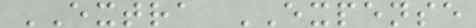EXTRA EXPENSE
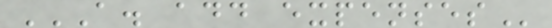A. ADD EXPENSES
